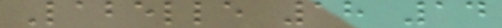Labelle 18 14
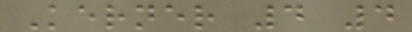Kerner 4 4
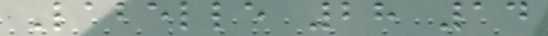Labelle 28 14
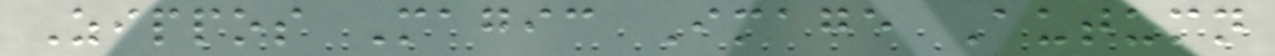Zippos Magic Image Autumn
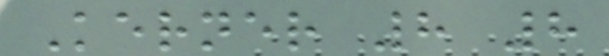Kerner 8 8
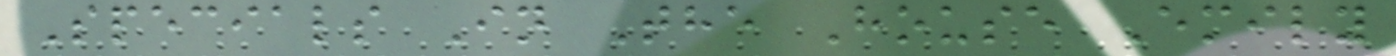Specials In The House Emily
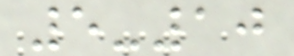5-10
